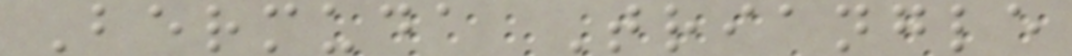Bermuda Triangle
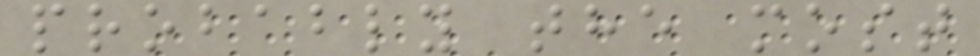probably the most
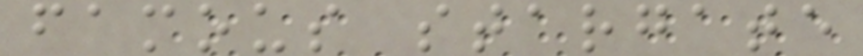famous stargate
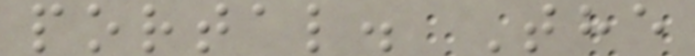portal. The
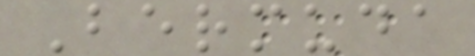Bermuda
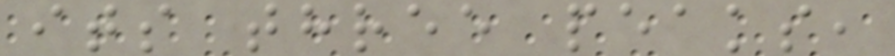its three peaks,
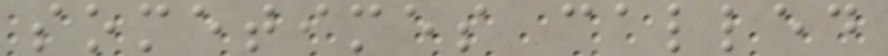sometimes called
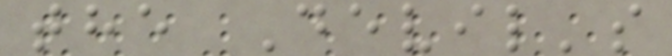the Devil's
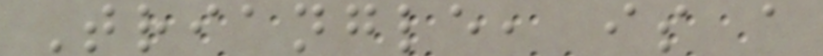Triangle, is a
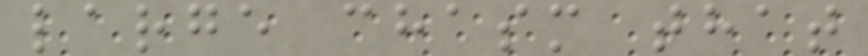large chasm that
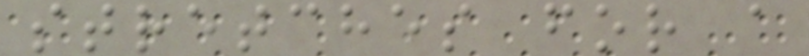stretches for a
